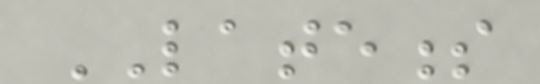LATENESS
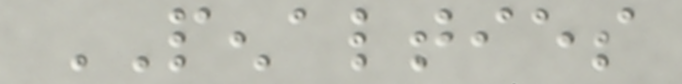PENALTIES
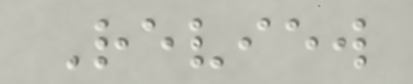Review
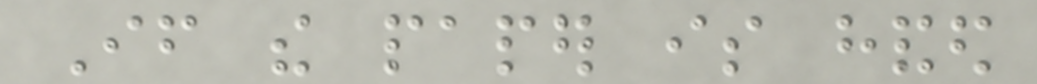If the paper is handed
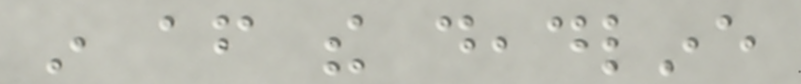in after the deadline
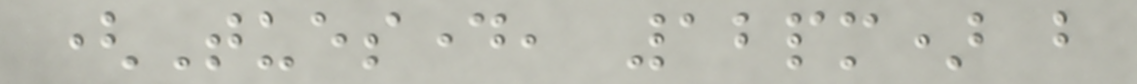(Tuesday, 12pm) but
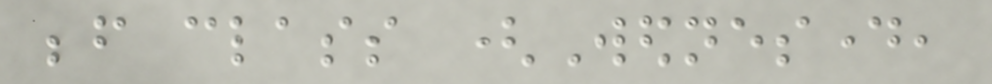before class (Wednesday,
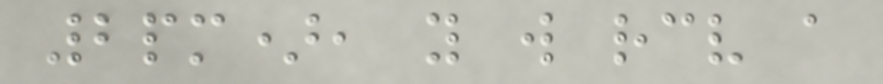2pm), you will receive a
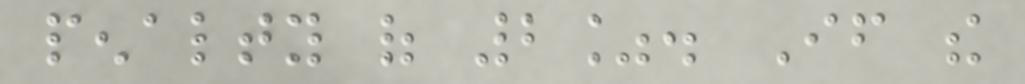penalty of 2%. If the
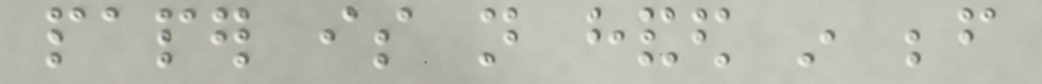paper is not handed in before
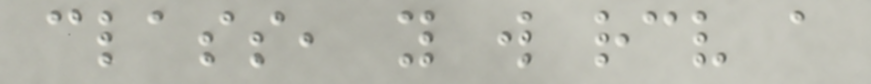class, you will receive a
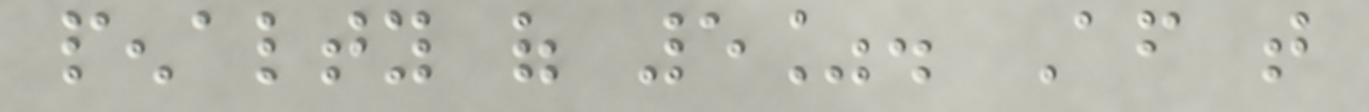penalty of 5%. After that
